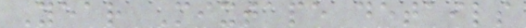Year Mixtape details
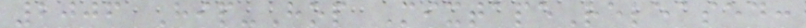2006 Hip-Hop MixtapeReleased:
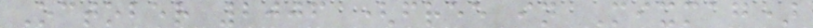October 2006 (free in Mixmag)
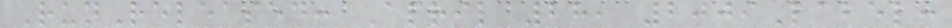RunReleased: April 28, 2009Label:
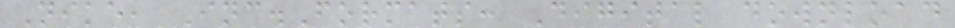Nike, Inc.Formats: Digital download
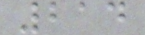214
